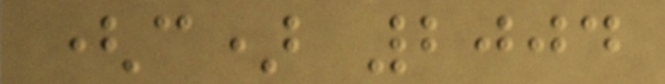(c) 2004
